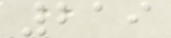219
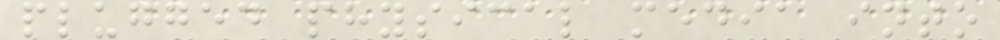plugged physical media into
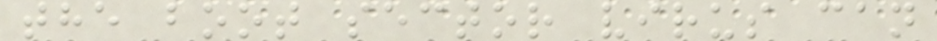the boot sector virus can
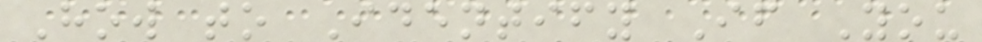How to Identify If You
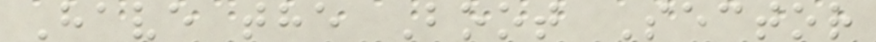Have the Boot Sector
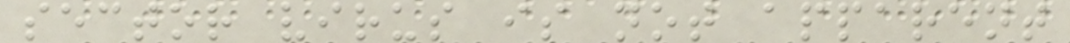sector virus is not apparent
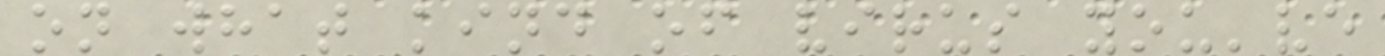on what kind of virus you've
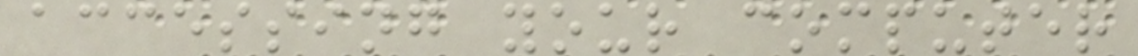accessing your computer
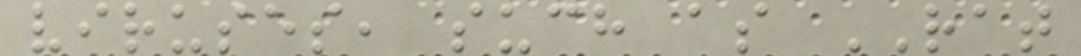viruses, such as RAT
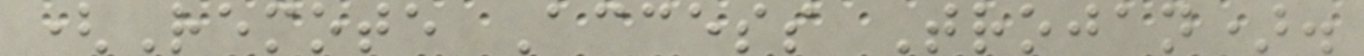(Remote Access Trojan).
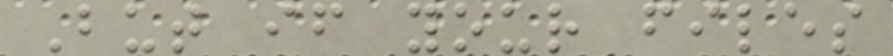But if your files
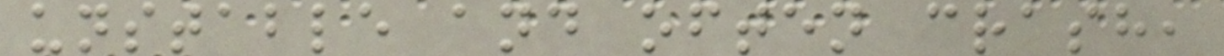unstable and often crash,
